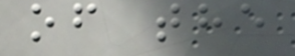of the
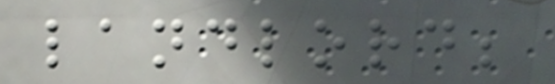landlord;
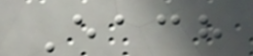Each
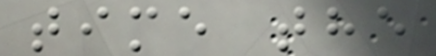time the
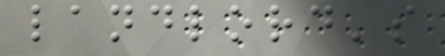landlord's
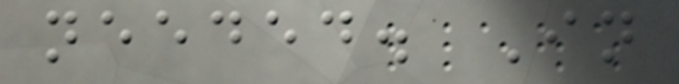needed. In
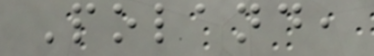Poland,
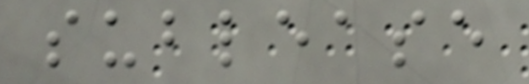sublease
